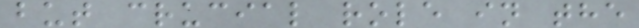but crucial role in the
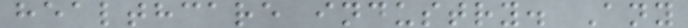healthcare industry. Any
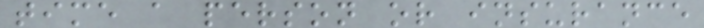time a person or insurance
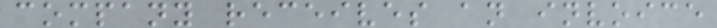company receives an invoice
